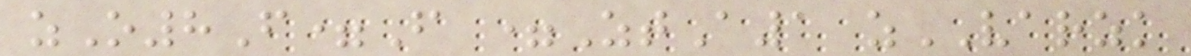zO8F=F =ZtA1 zVARZK
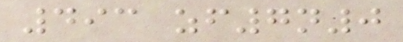493 zf7n0
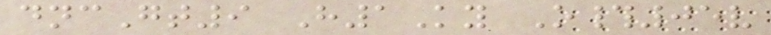dncGt9 H1Ky O#05v
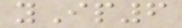yIp6
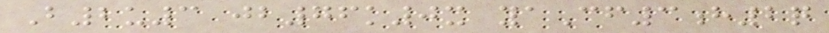B2u3 jb76k0x yaCf3h2q
